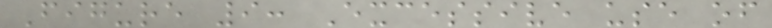Figure 9: Excessive use of
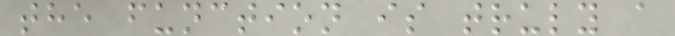the function is truly a
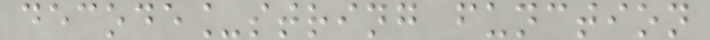decode_string function
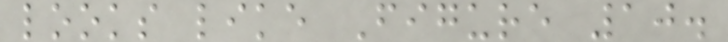looks like Figure 10.
